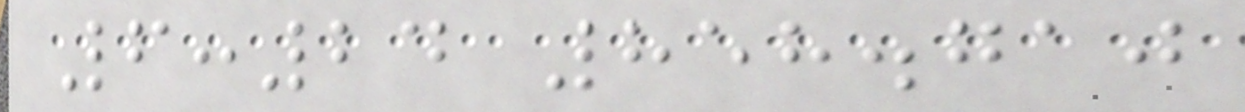6:24 858.710
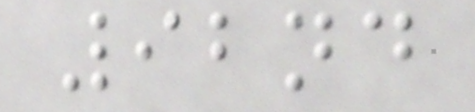92nd
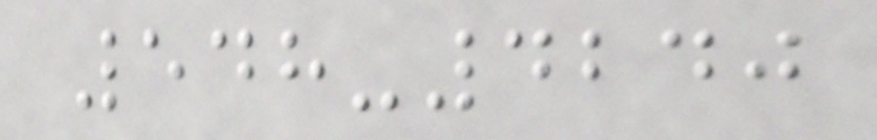548-4240
